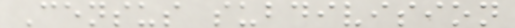Census subdivision
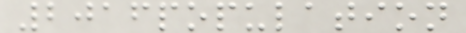2016population
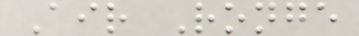Air Ronge
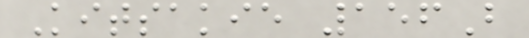Kitsakie 156B
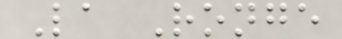La Ronge
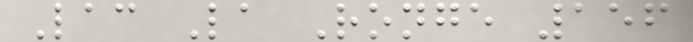Lac La Ronge 156
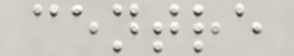centre
